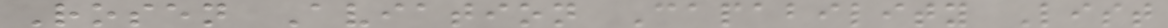Rosen Aviation Capability List
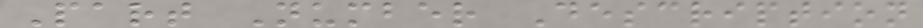Part Number Description
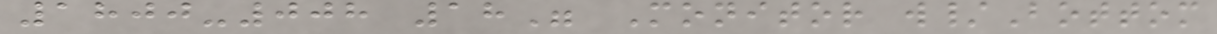1800-008 18" Monitor w/Bottom
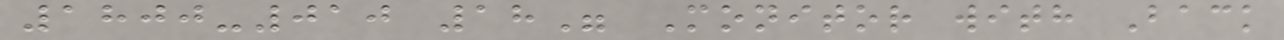1800-010 18" Monitor with Back
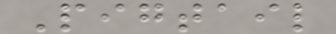Pigtail
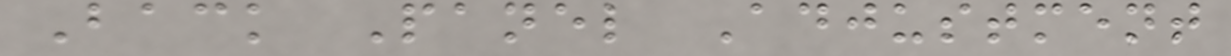Back Panel Adjustment
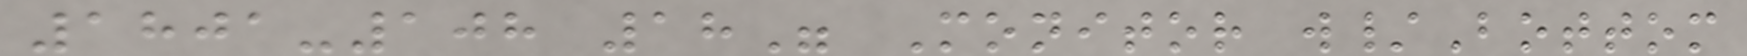1801-108 18" Monitor w/Bottom
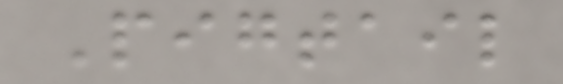Pigtail
